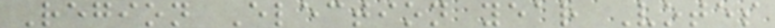Region Election year Votes
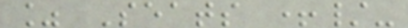% Seats +/-
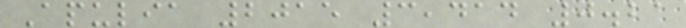Apulia 2015 3,414 0.21
